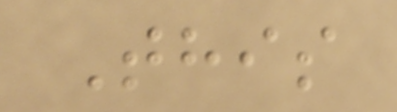This
